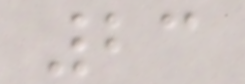23
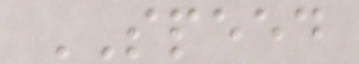SPEED
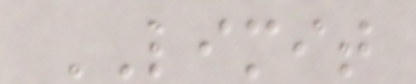LIMIT
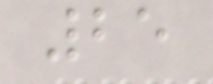25
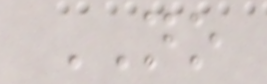NO
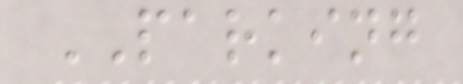PARKING
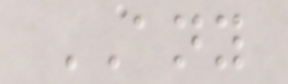ANY
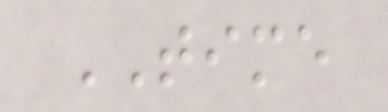TIME
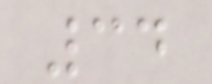34
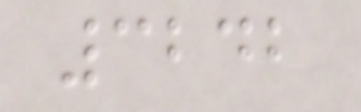3242
